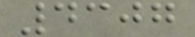4307
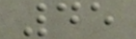45
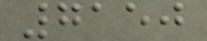7150
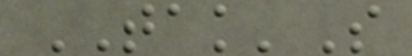TAK'S
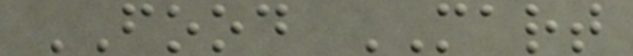FOOD MART
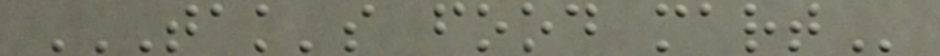TAK'S FOOD MART
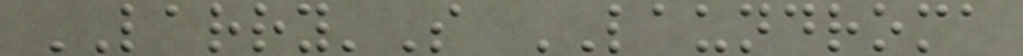LARRY'S LAUNDROMA
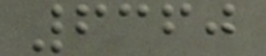6360
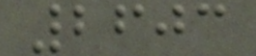2603
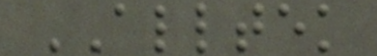ALLTEK
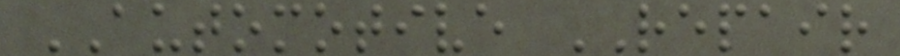AUTOMOTIVE REPAIR
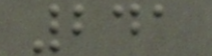241
